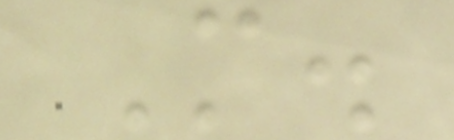M.
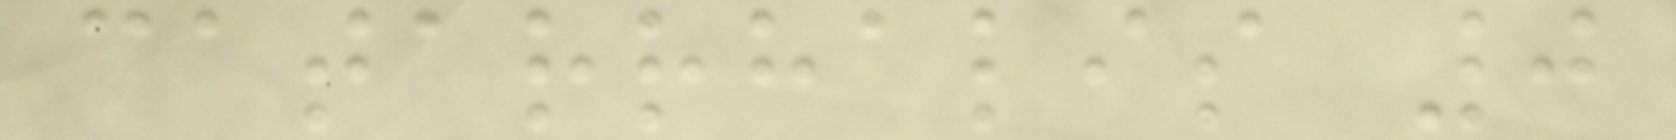catarrhalis 0
